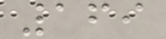169
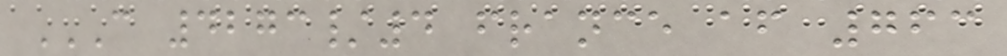C 4273/4 FRANCE AF 763
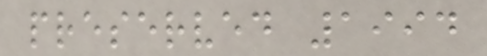preserved 1994
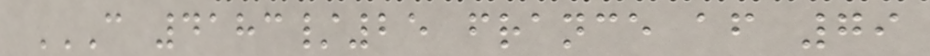C 4183/25 FRANCE AF 79
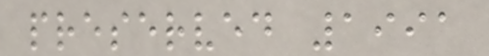preserved 1991
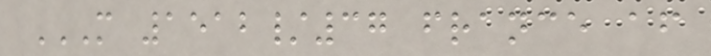M 1512/37 FRANCE AF
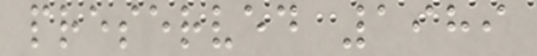preserved 1989
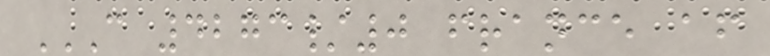C 4273/0 FRANCE AF
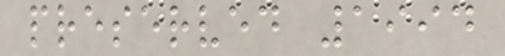preserved 1994
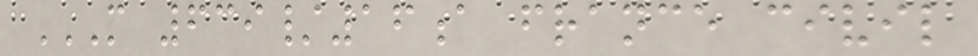M 639/16A FRANCE CIVIL
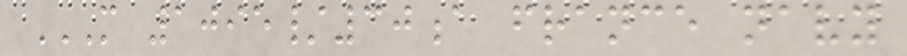M 1095/30A FRANCE NAVY
